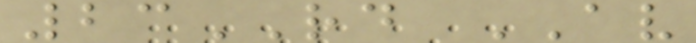23RD AV
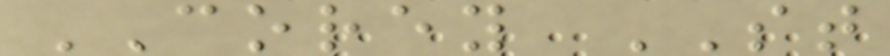COREY ST
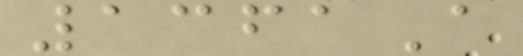1361A
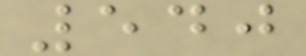540
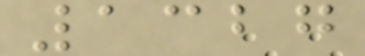1327
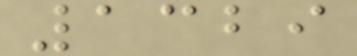1329
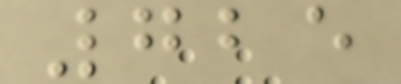725
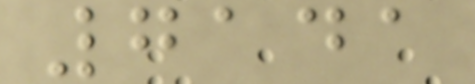7141
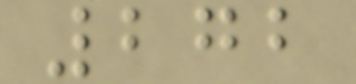272
